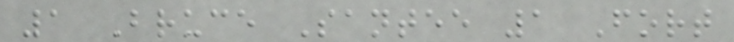1 Bruce Santee 1 Fort
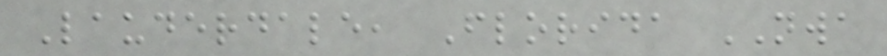Lauderdale, Florida NWA
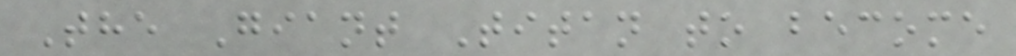The Giant Titan to become
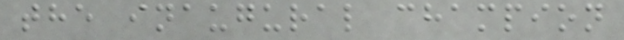the inaugural champion
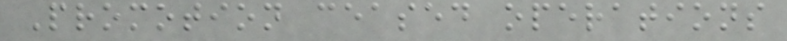Promotion ceased operations
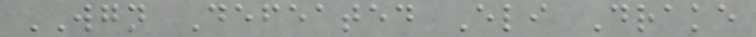WGN Defeated Eli Drake
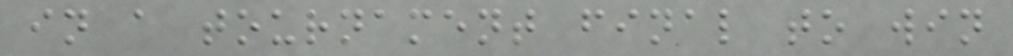in a tournament final to win
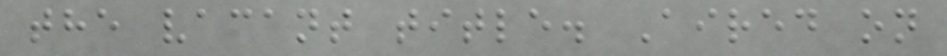the vacant title. Aired on
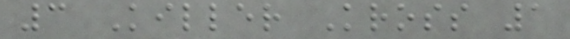3 Killer Kross 1
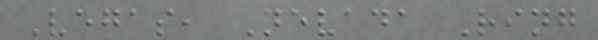Vegas, Nevada Ring
